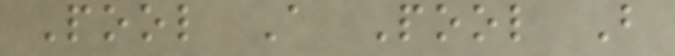Pool A Pool B
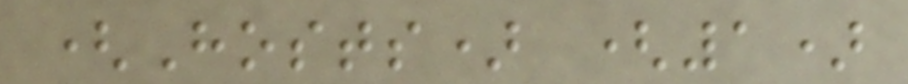(Hosts) (1)
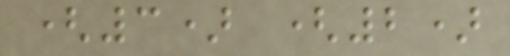(3) (2)
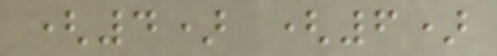(4) (6)
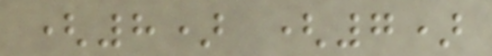(8) (7)
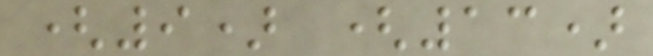(9) (13)
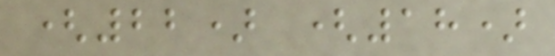(22) (18)
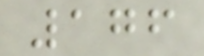176
